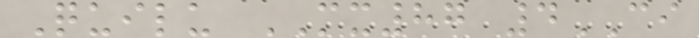Quilu MX87 4CI
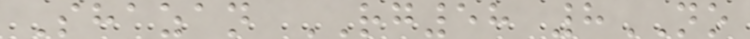Shazan RG58 8NO
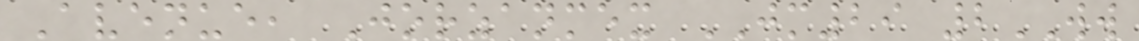Avenue, Jorzanmex JM29 2WW
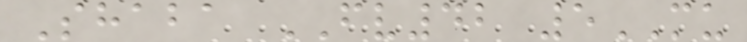Shaba FV42 5MU
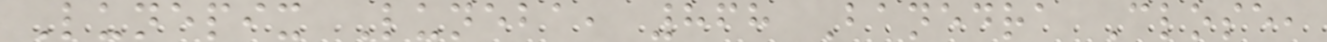Lunepix Luneba, 868 Banedra Close,
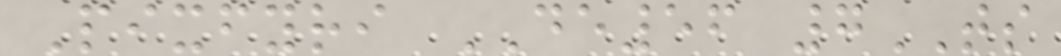Pixfyri DE56 7TS
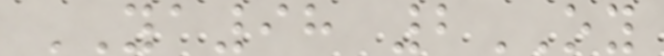YA98 2OY
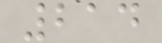214
